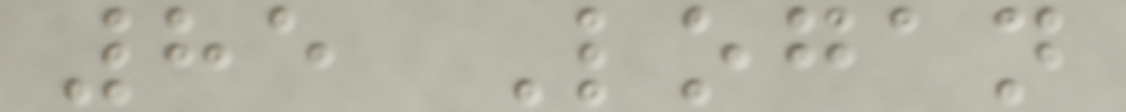85 Logan
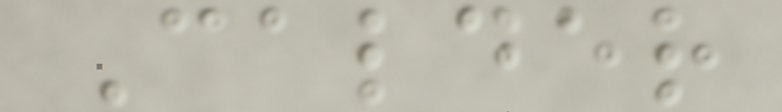Calder
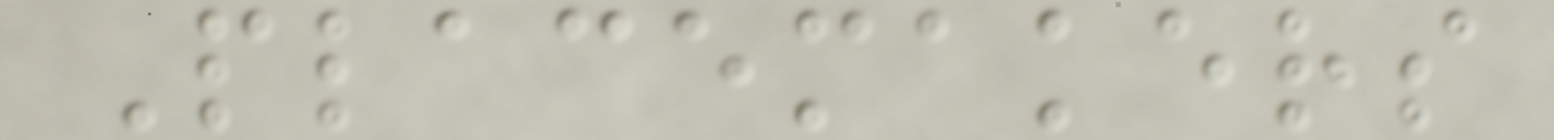Placemakers
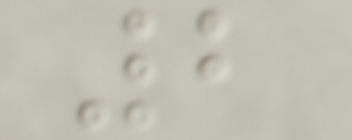2
